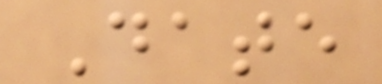Date
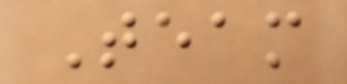Team
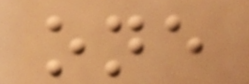one
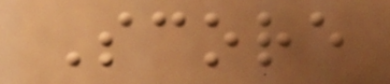Score
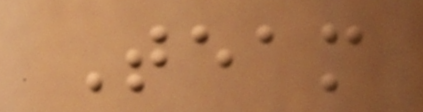Team
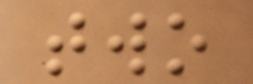two
